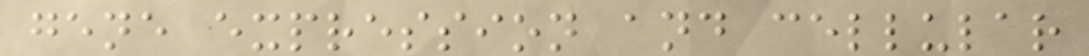gene expression and cellular
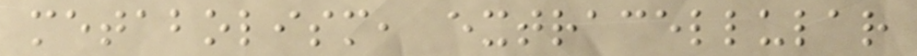metabolism, extracellular
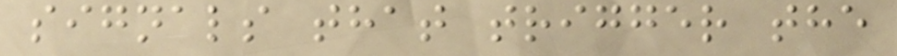signals that trigger the
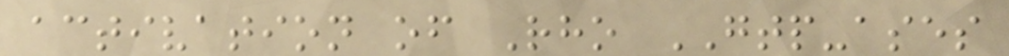activation of Rho GTP-ases
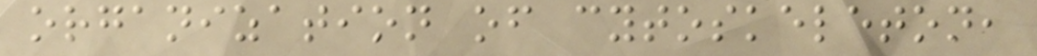organization of cytoskeleton,
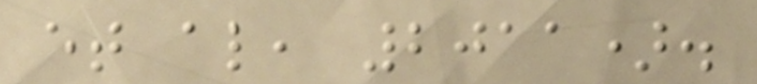et al, 2011).
